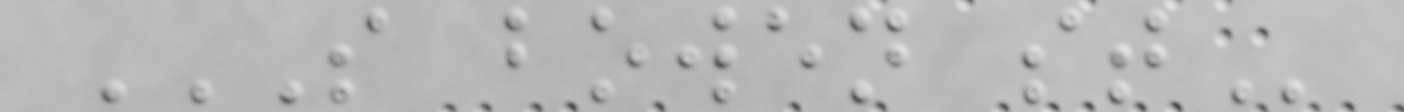S BOWEN ST
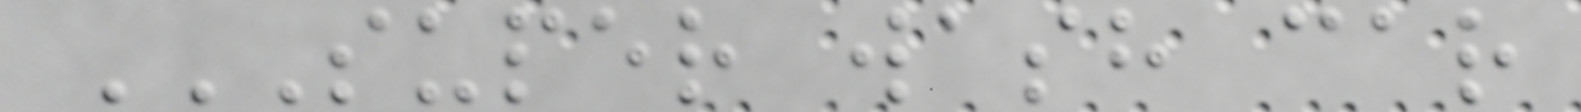SUPER WASH CAR
